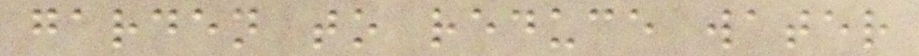garden to reduce water
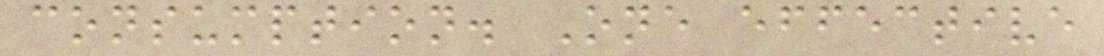consumption. One effective
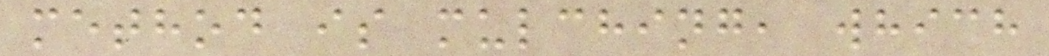method is mulching, which
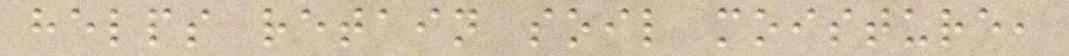helps retain soil moisture,
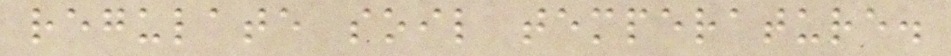regulate soil temperature.
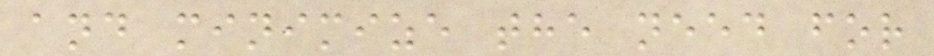and minimize the need for
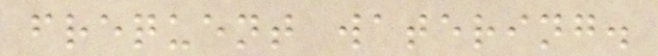frequent watering.
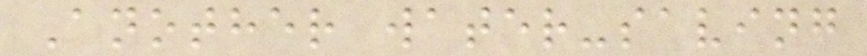Another water-saving
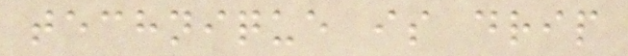technique is drip
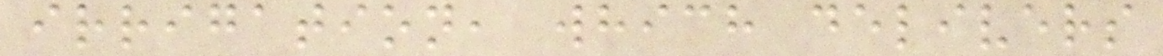irrigation, which delivers
